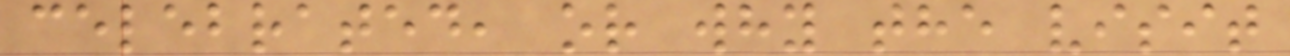celebrated, or why the visit
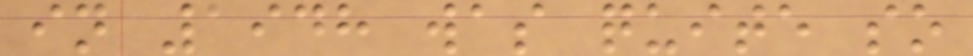in 1948 was quite so
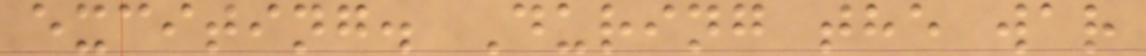exciting. During the war
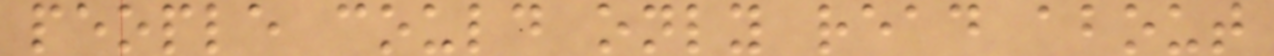people could only read about
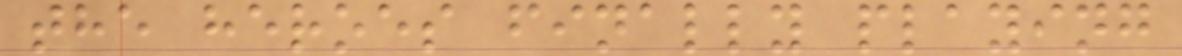the heroes finally playing
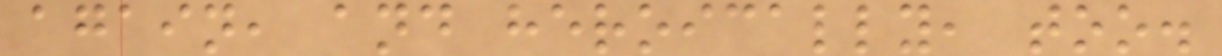again, and heroically, too.
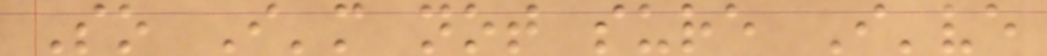So I'm not sure I've
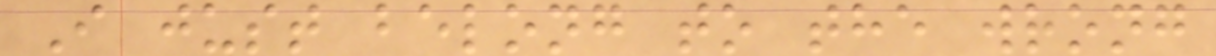I just belong to the wrong
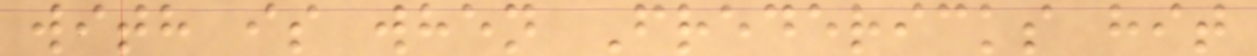with is when Fredericks hit
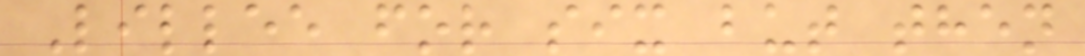Lillee for six but then
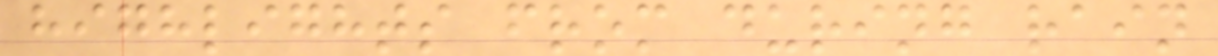highlights from during rain
